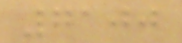7100
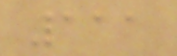111
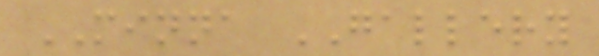MINNA GALLERY
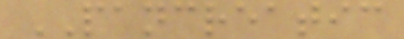PANCREATIC
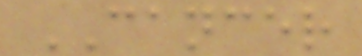CANCER
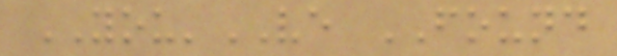YOU'VE FOUND
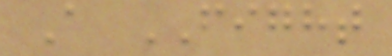A FIGHT
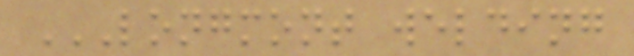LONGMONT WELDING
